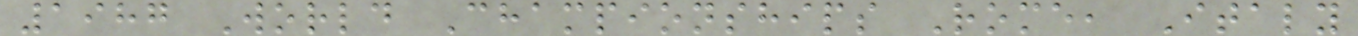1987 World Championships Rome, Italy
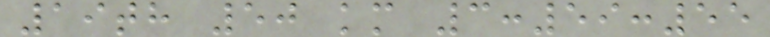19th 50 km 3:59:55
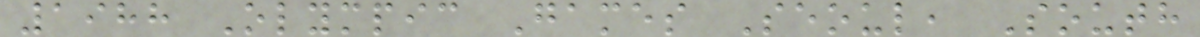1988 Olympic Games Seoul, South
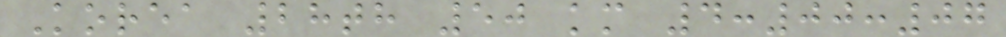Korea 28th 50 km 4:00:07
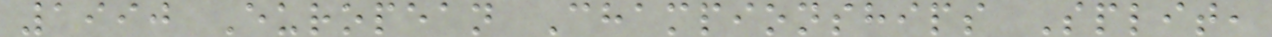1990 European Championships Split,
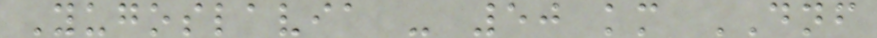Yugoslavia - 50 km DNF
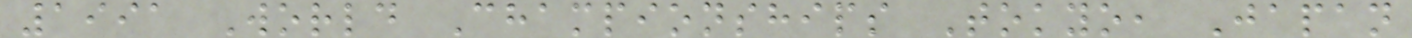1991 World Championships Tokyo, Japan
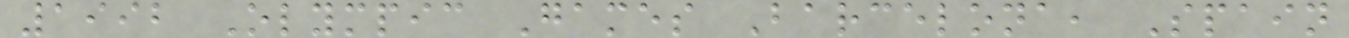1992 Olympic Games Barcelona, Spain
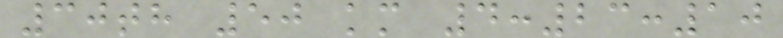30th 50 km 4:23:10
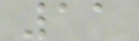11
